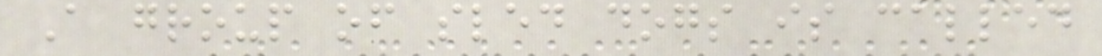A group of sled dogs is called
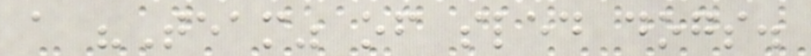a "Team" of sled dogs.
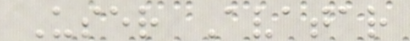User Avatar
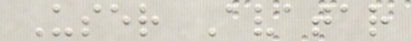User Avatar
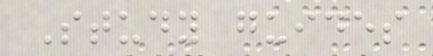Study guides
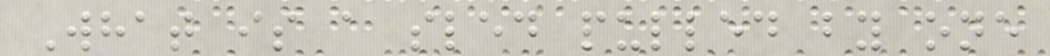What is a sled pulled by one
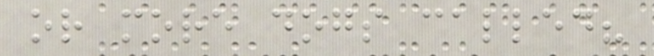or more dogs called?
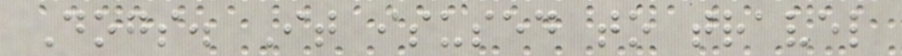Dogs. It isused to travel
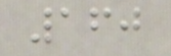160
